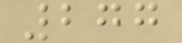277
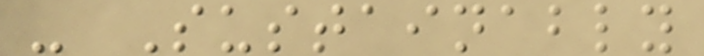- Sustainably
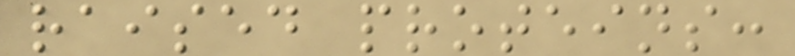raised proteins:
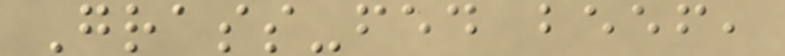Grass-fed beef,
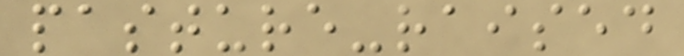pasture-raised
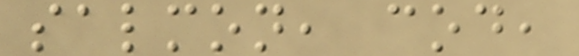salmon, cod,
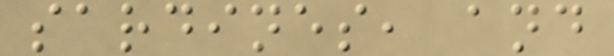sardines, and
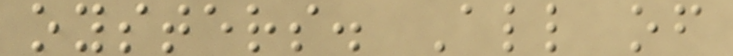oysters. All of
